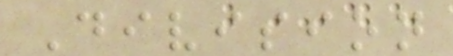Division
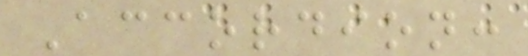Accordion:
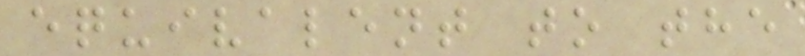equivalent to the
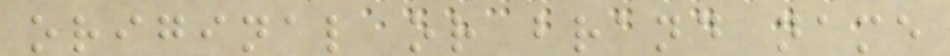original or brand name
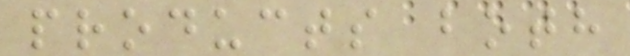products both
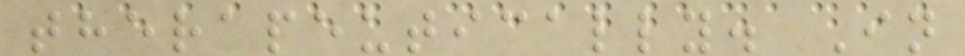therapeutically. In
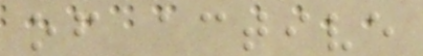of active
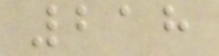218
